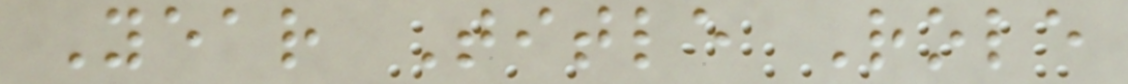Year Title Role
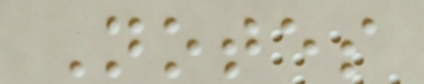Notes
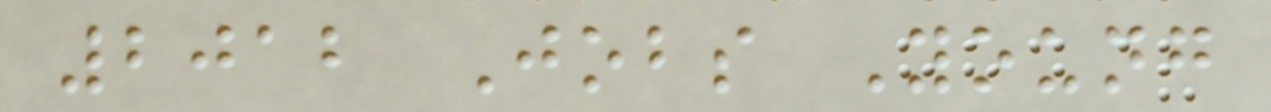2012 Jobs Young
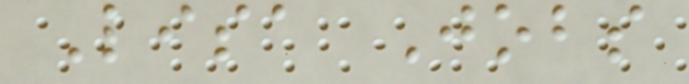Lisa Jobs
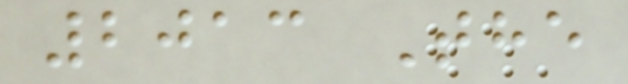2013 The
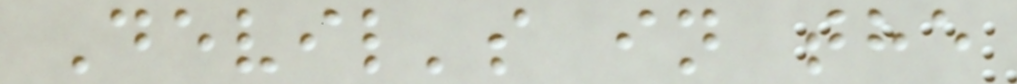Devil's in the
